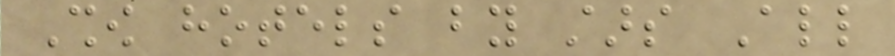Show hotels by stars All
